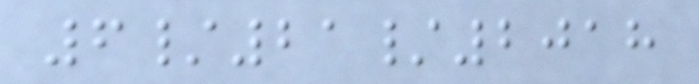6/21/2018
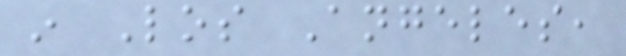in Los Angeles,
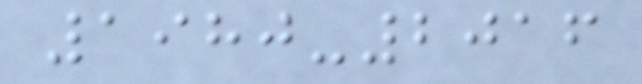1980-2016
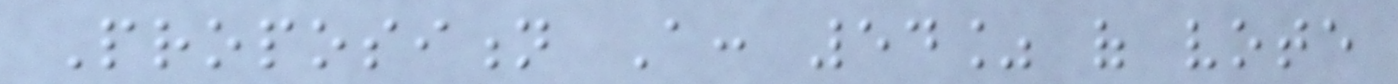Proposition A: 54% of vote
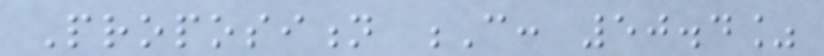Proposition C: 50.4%
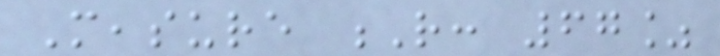Measure R: 67%
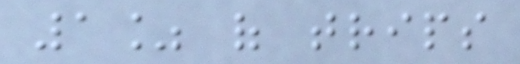1% of trips
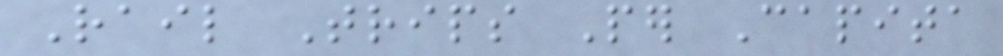Rail Trips Per Capita
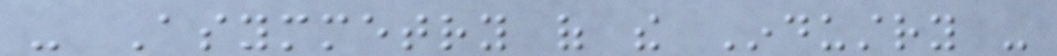- Asymmetry of the Industry -
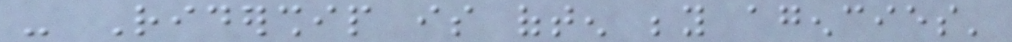- Ridership is often beyond agencies'
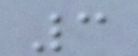3
